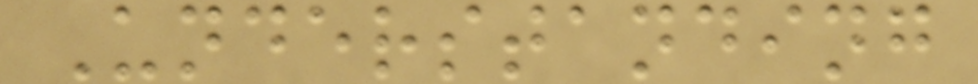Understanding
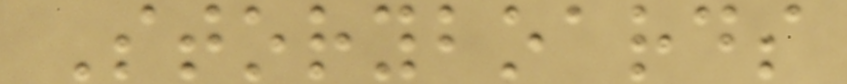Storyboards
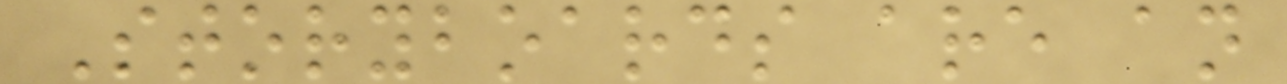Storyboards are an
